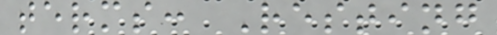terms: Resting
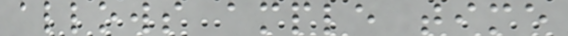allows ample time
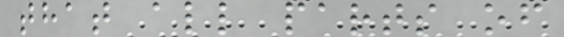that all parts of
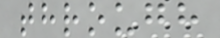through
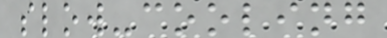slow-cooling
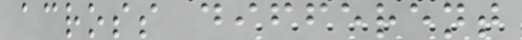across different
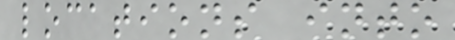locations into
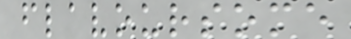flavoursome
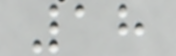18
